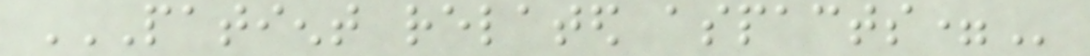PATIENT RELATED ASPACTS=
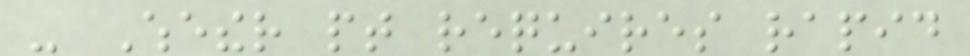- Whether pt requires rapid
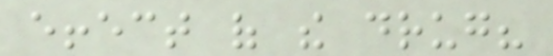effect of the drug?
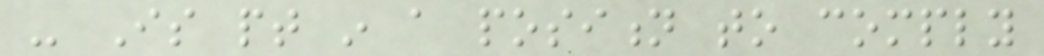- Is pt in a position to comply
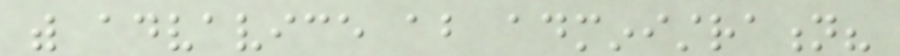with advavice about administration?
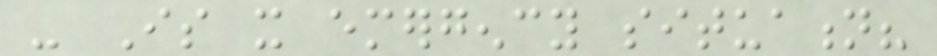- Is it emergency situation?
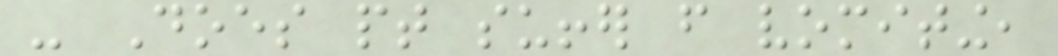- Does pt suffer from vomiting,
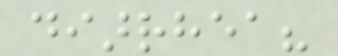diarrhea?
